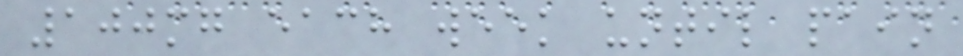100mg each week until pain
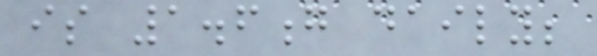is 1.6g daily;
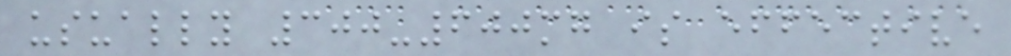usually 300-600mg is effective
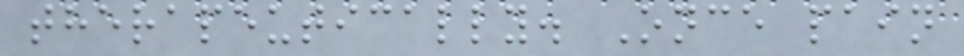therapeutically. Once pain
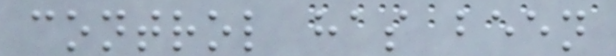control has been
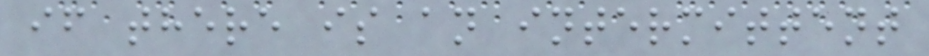if there is an intermittent
